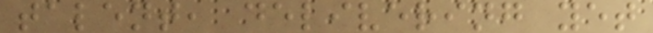talent, delivering yet
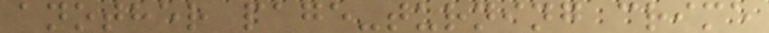another page-turning crime
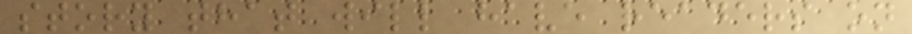story that will have readers on
